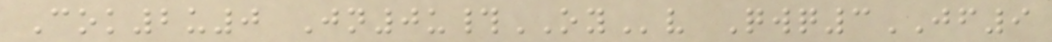Cok2u0 Jn0u#OYv Qwq3JF9
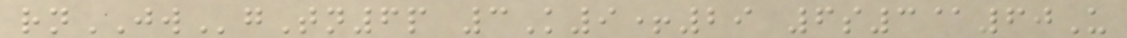rnJWgTn6p 3K9+29 6s3@60U
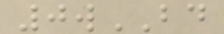0wBD
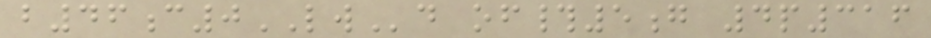b46c0LWd of#5g 4p316
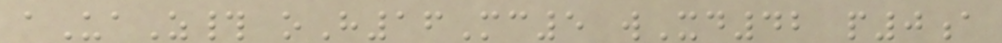aUaZ# oH16Mc5 wXd42 p0a
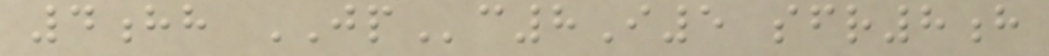4hh JPc8I5 sfr8h
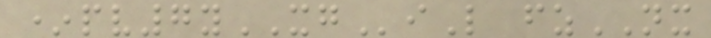*pv7yXGiL fzNX
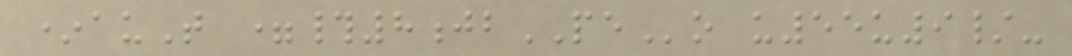*auT =#8jbPEo u55u9/-
